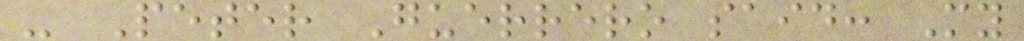- Peter Guerrero said: My
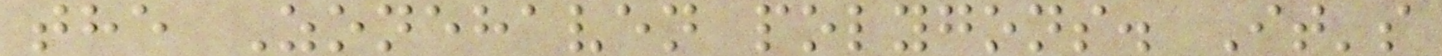the Zonehaven polygons. It's
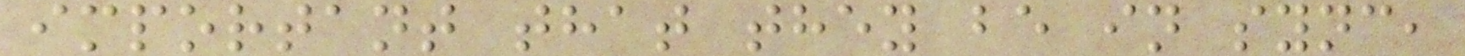important that they be in sync,
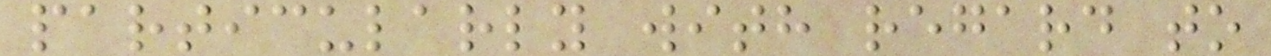particularly with regard to
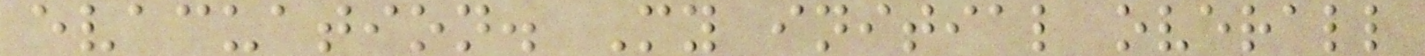evacuation. My initial overall
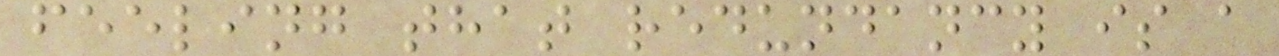feeling that redundancy is a
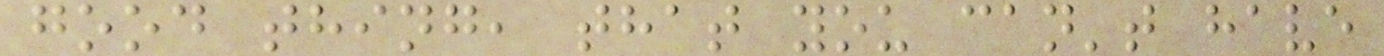good thing, that you can't have
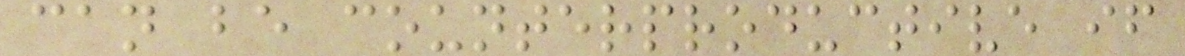can be counterproductive if
